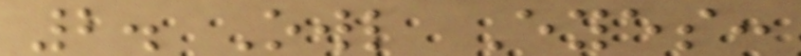2. Owl Eyes:
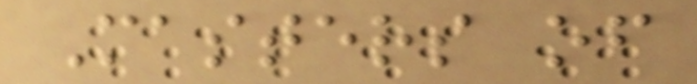Masters of
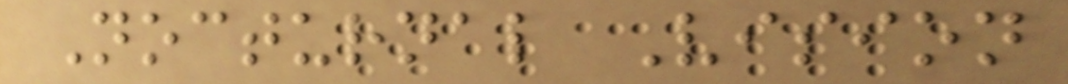Nocturnal Vision
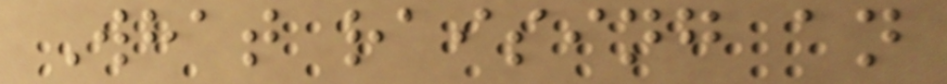What raising an
